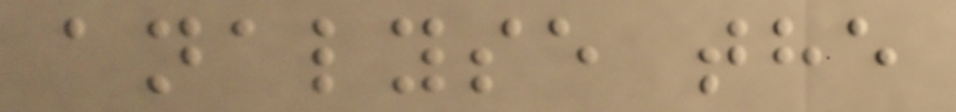analyse the
